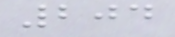204
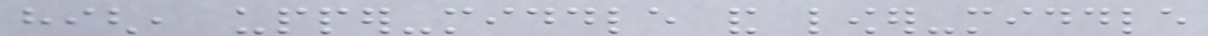high, upper-middle and lower-middle
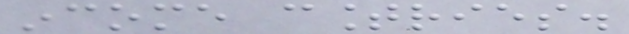income countries.
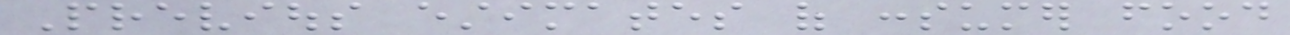Previous estimates of consumer food
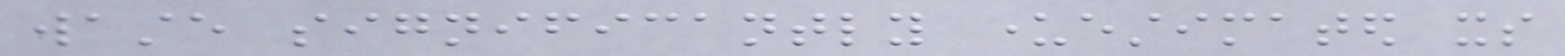waste significantly underestimated its
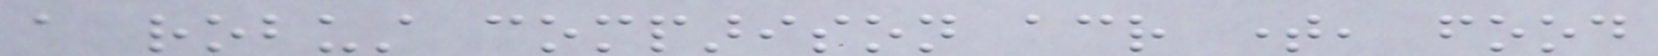a robust comparison across time, food
